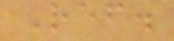Ref.
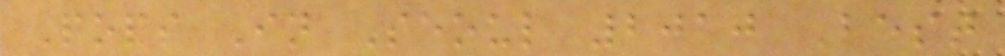Pops In Seoul 2010 Best
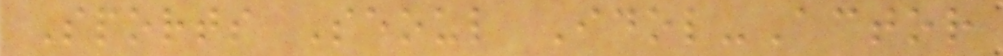Sports Seoul Idol-Actor
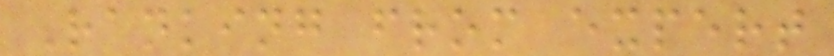Ranking from expert
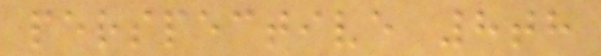perspective 8th
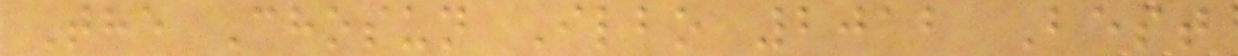The Chosun Ilbo 2012 Best
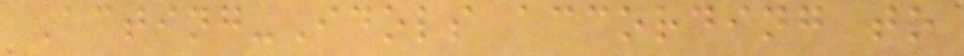Acting-Idols according to
